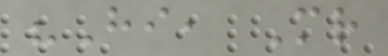"Hi, Mr
